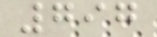797
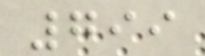799
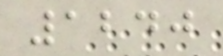1240
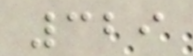329
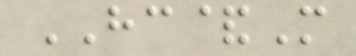HC&M
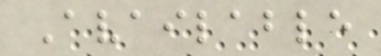Available
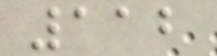112
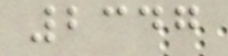2347
